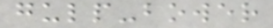gulp-bower
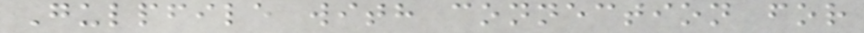Gulpfile with connection for
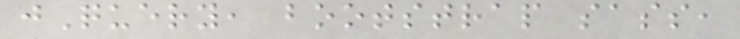jQuery, bootstrap sass,
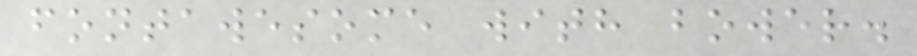fontawesome with bower.
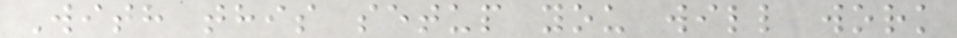With this setup you will work
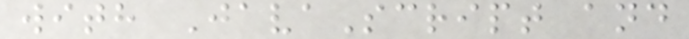with JavaScript and
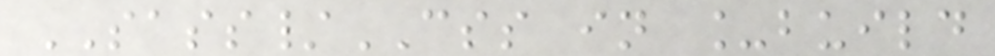SASS/CSS in _build
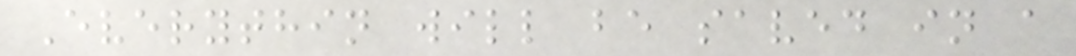Everythin will be saved in a
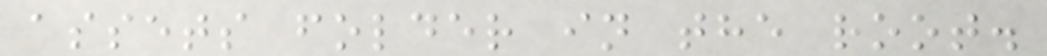assets folder in the root.
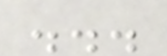...
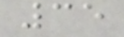35
